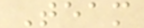Team
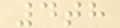4th
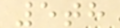5th
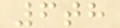6th
